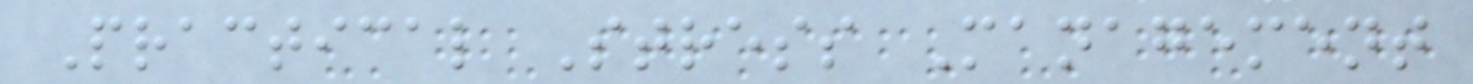Practical Stress Management
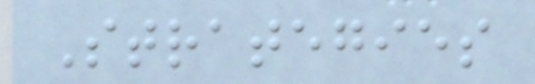Strategies
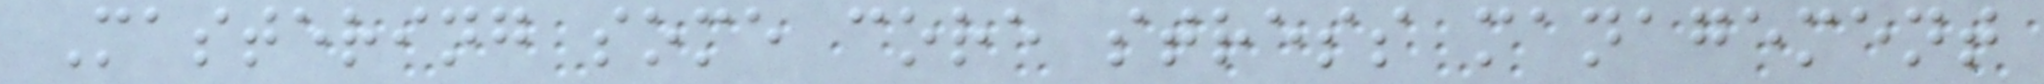Mastering some core stress management
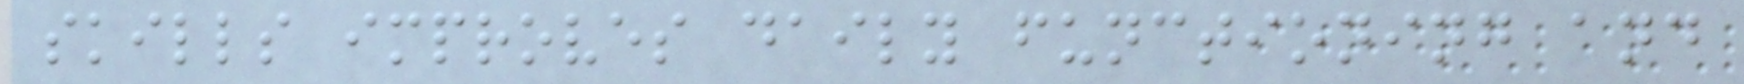skills improves daily functioning and
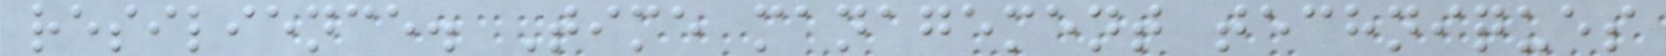resilience. Time management techniques
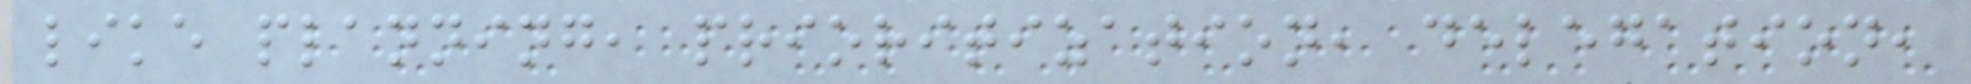like planning, prioritization, delegation,
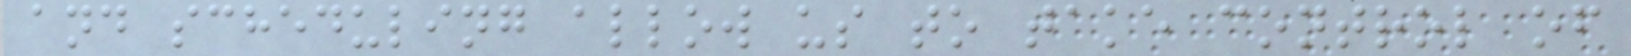and scheduling allow us to take control of
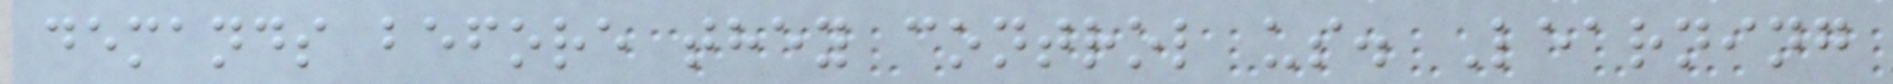demands before they control us. Learning
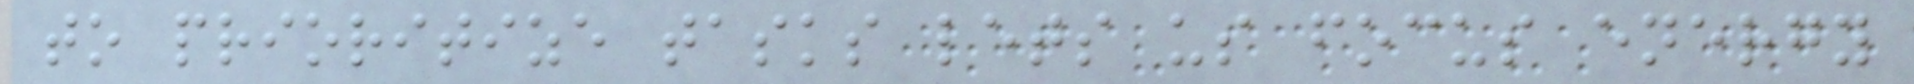to prioritize tasks lets us focus energy
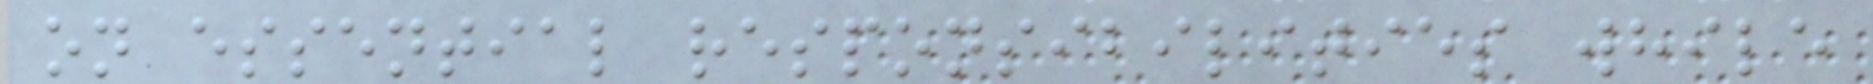on essential responsibilities while
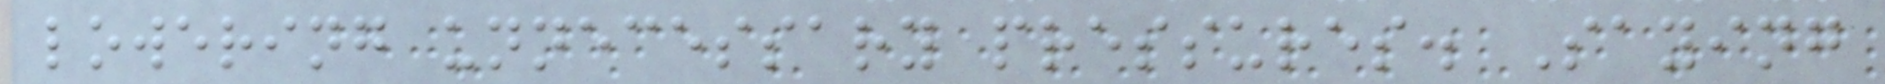lowering unnecessary pressures. Saying
